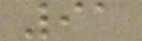91
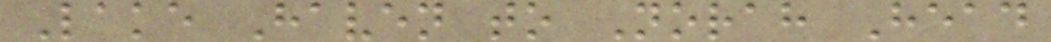Lake Haven to Norah Head
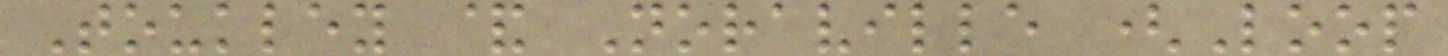Toukley & Noraville (Loop
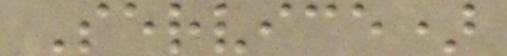Service)
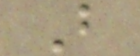B
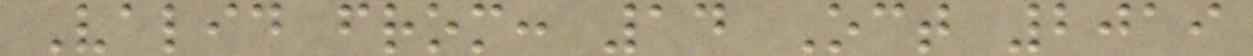Valid from: 14 Oct 2019
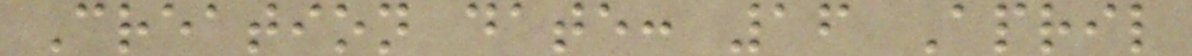Creation date: 16 April
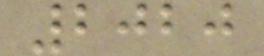2020
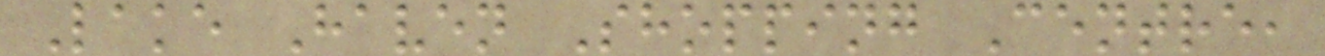Lake Haven Shopping Centre,
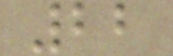22
